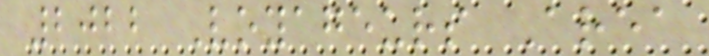2022 Voyageurs Area
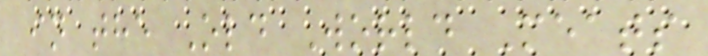in the Old World Meats
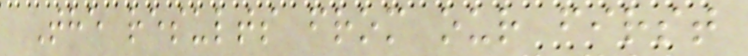The results from our first
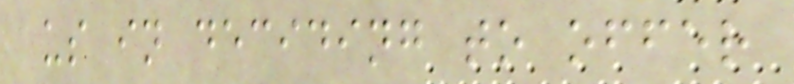us in deciding to offer
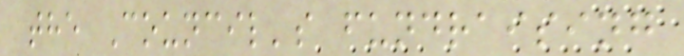the Council's fundraising
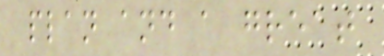plan and a great
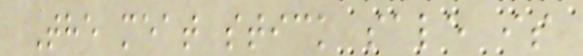The meat stick sale is
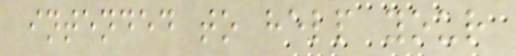intended to help your
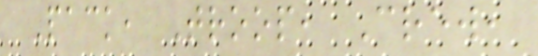Pack, Troop, Crew,
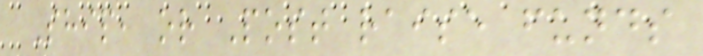Ship, or Post raise funds
